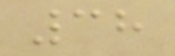38
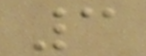3
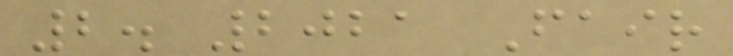2. 2021 Fair
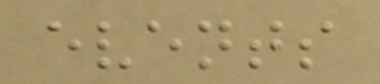events
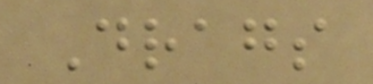Drags
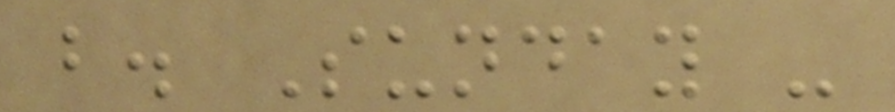b. Sunday -
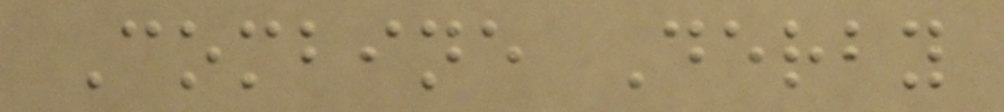Combine Derby
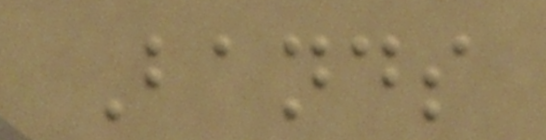Bands
